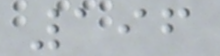196
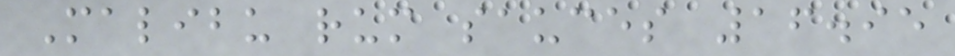Malibu rum sauces 16.95
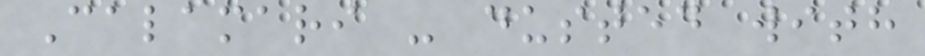Calamari - dusted with
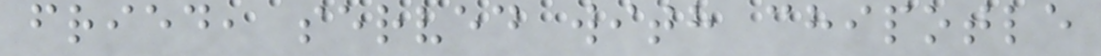fried, served with chipotle
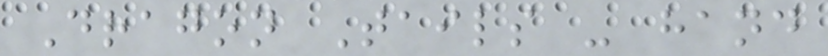Dragon Tails - hand
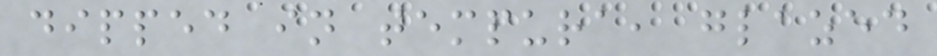dipped in tempura, glazed
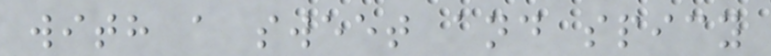with a sweet and spicy
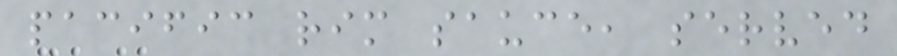pacific rim sauce, served
